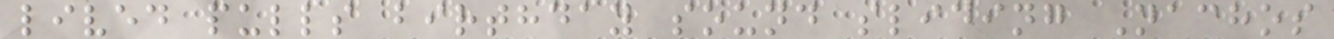lived pulls birthday sound sliding Nachos
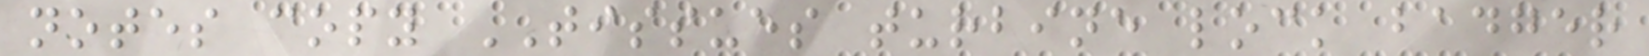notes copy TISSUES turbine lock badger
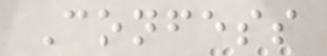Confess
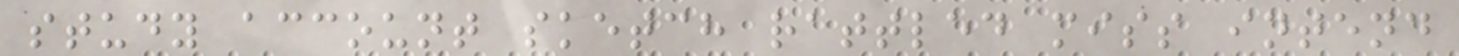study account sketch rattled miss intend
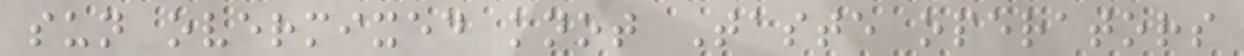sun overmixed knot Taste operators
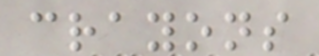crayons
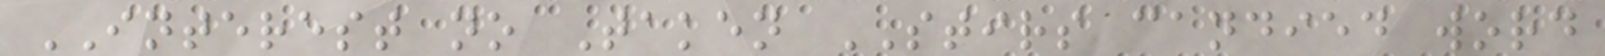INTEREST no Taken STIRS candied word
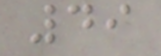49
